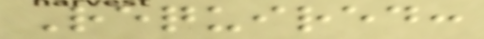Required:
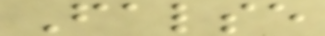False
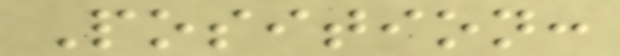Position:
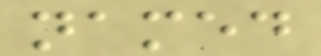named
